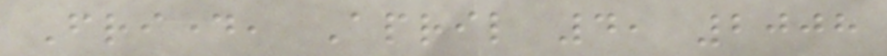Friday, April 4, 2008
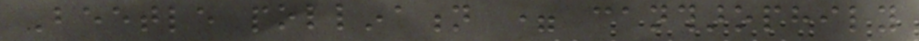Beetle pollination = cantharophily
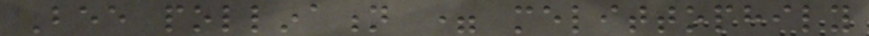Bee pollination = melittophily
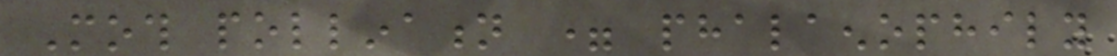Moth pollination = phalaenophily
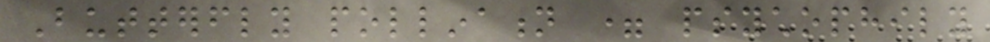Butterfly pollination = psychophily
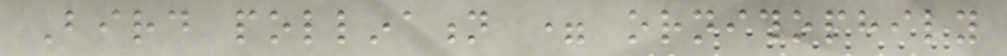Bird pollination = ornithophily
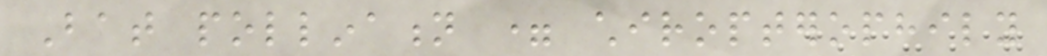Bat pollination = chiropterophily
